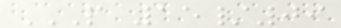P 15/09
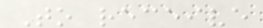To receive
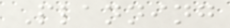Planning
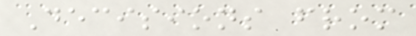Decisions from
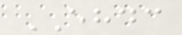EHDC
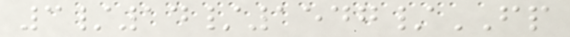3/14/1547/FP
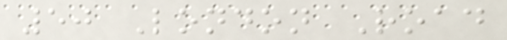50 London Road
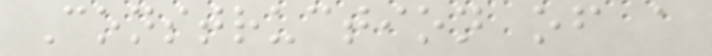Construction of a
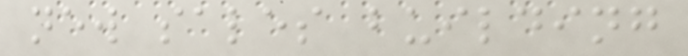new sales building
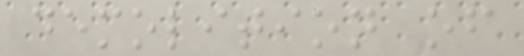demolition of
